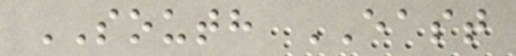SOUTH EAST
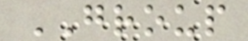GROUP
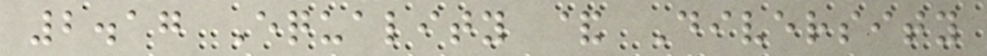2.17 Equality & Diversity
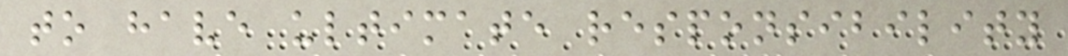to have ultimate responsibility
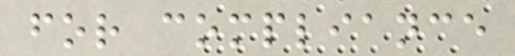for compliance
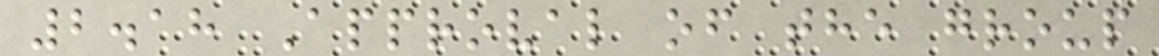2.18 Approval of the group
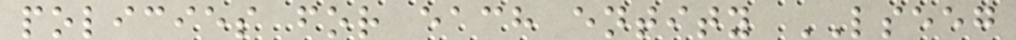policies for each entity LSEEG
